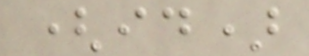(id)
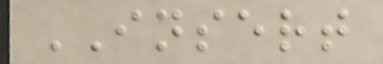INSERT
